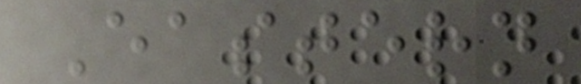Eastern
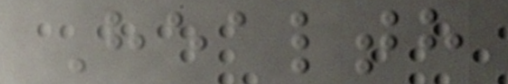Health
